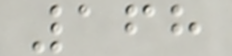168
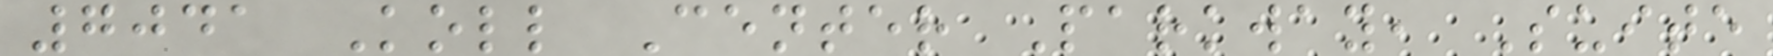7041 Koll Center Parkway, Suite
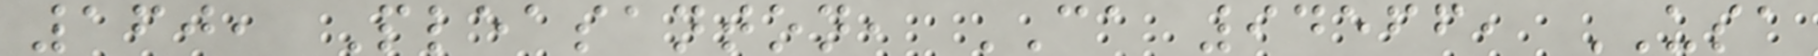160, Pleasanton, CA 94566, USA
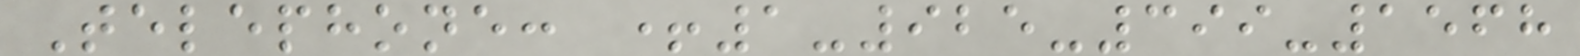Telephone: +1-925-399-1568
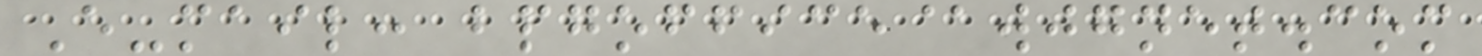E-mail: bpgoffice@wjgnet.com
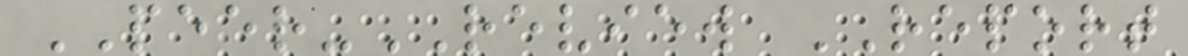PEER-REVIEW REPORT
